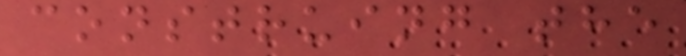construing the
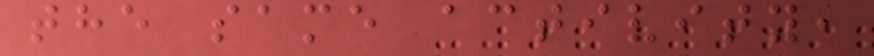the same activity,
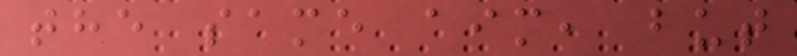the same aim, but
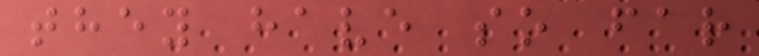they have so far
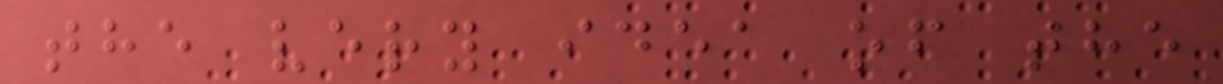the very idea of the
